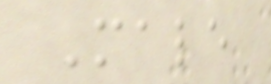Male
